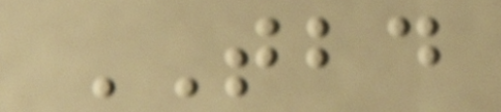TBD
